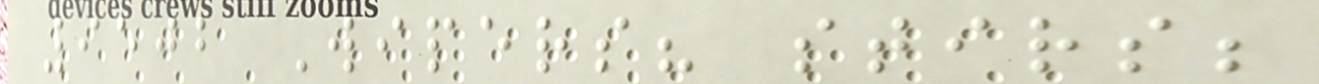9502 Wipers? stirs;
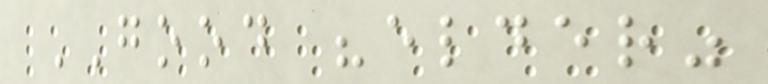GOOD "elder"
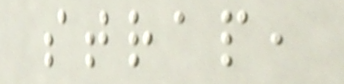strap,
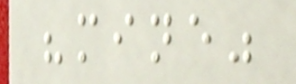"mine"
